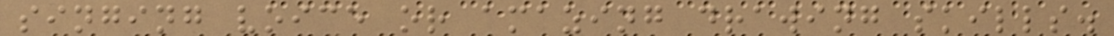singing voice or amazing drawing skills.
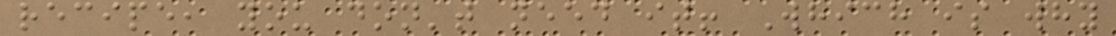recipe, you don't need it! Which is why
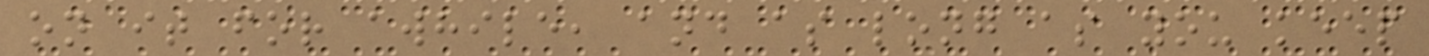on it for awhile, and as long as you keep
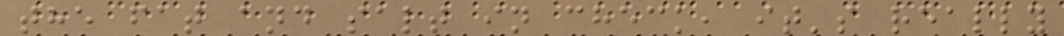the fat and salt in check, it's really
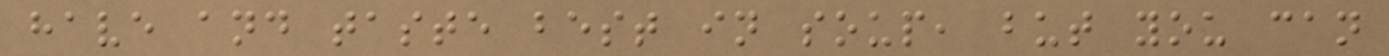have and taste best in soup, but you can
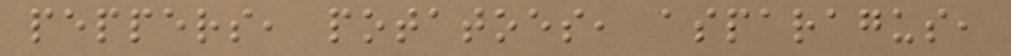peppers, potatoes, asparagus,
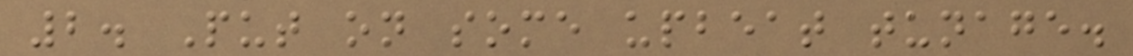2. Put on some upbeat tunage.
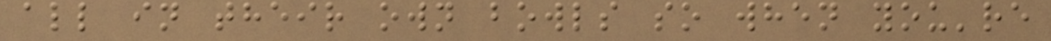all in their own bowls so when you're
